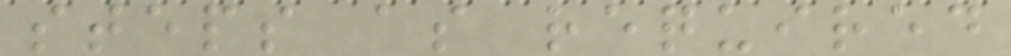steps as required
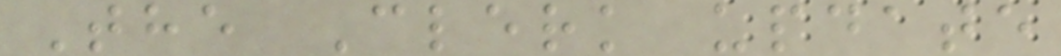The Clerk update
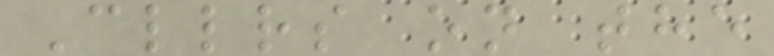Cllrs on the
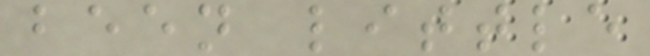been little
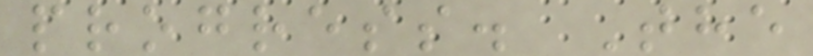progress. The
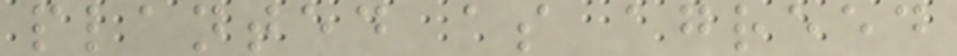planted as agreed
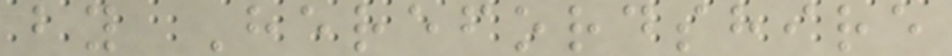by Herefordshire
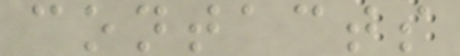contacts
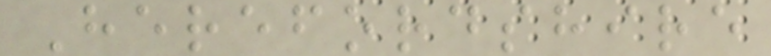Herefordshire
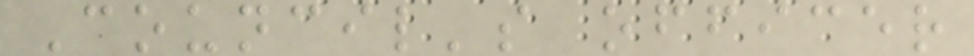Council's officer
